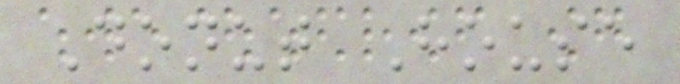Donut House
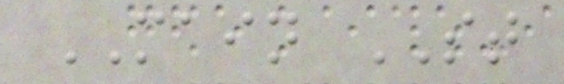MAIN ST
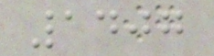1407
